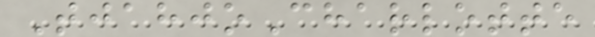TjahjoCharlotte
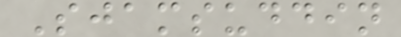Sjamsuddin
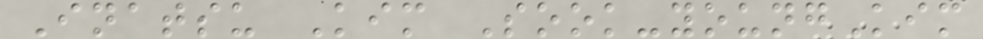Inatsu Kim Sook-youngKim
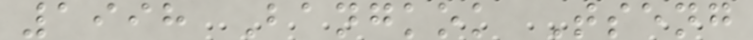1998 Bangkok Tseng
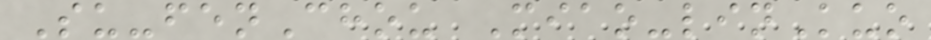Su-fenChou Miao-linKuo
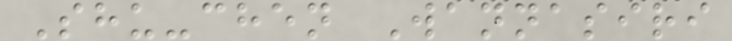Shu-chen Wannasiri
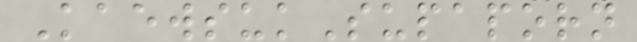KaewsukSupaporn
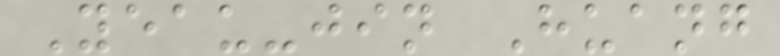Yeau-jin Huang
